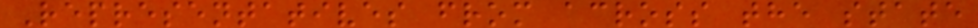Representatives from across the state
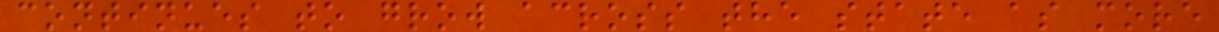continues to grow across the state as more
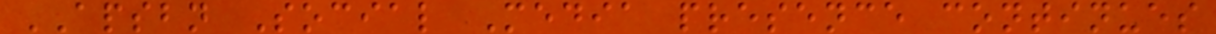APSBN Social Media presence continues
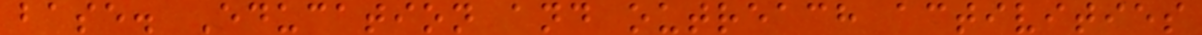base. Education and outreach activities
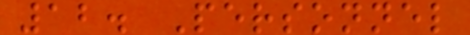12. Personnel
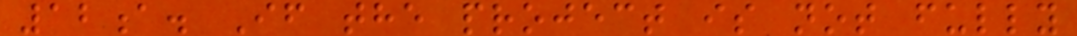12a. If the project is not fully
